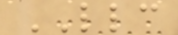LLC
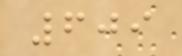609
